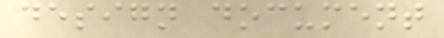design document
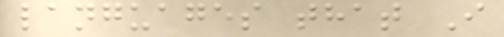languages that I
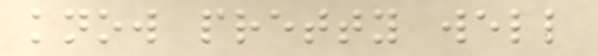know pretty well
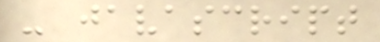- javascript
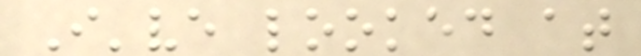I've looked at
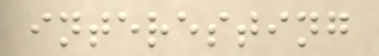interesting
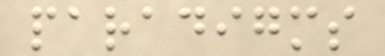paradigms
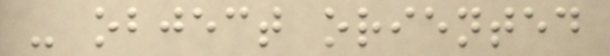- object oriented
